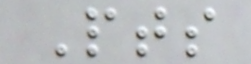Pts
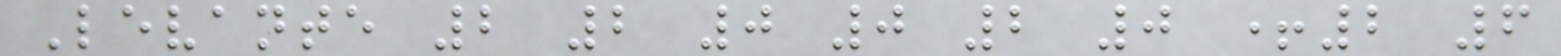Levante 2 2 0 0 2 0 +2 6
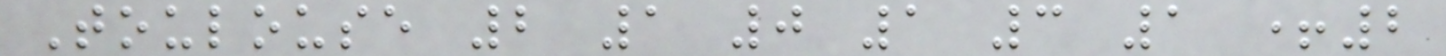Toulouse 2 1 0 1 3 1 +2
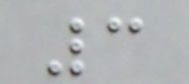3
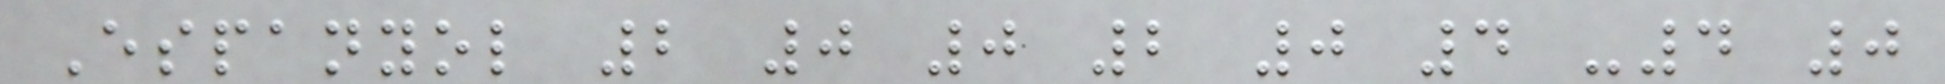Espanyol 2 0 0 2 0 4 -4 0
